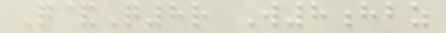Q&Q8r W8hbz
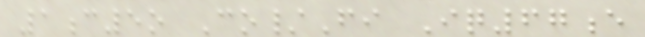1c5o Co/Fi Iq67e
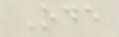Ode
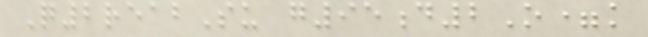Q2reabSu g95d2O=k
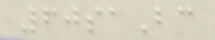60saBc
